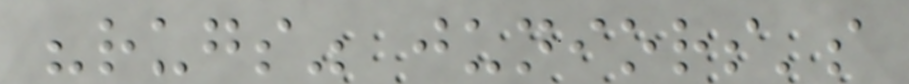"rugs" juniors's
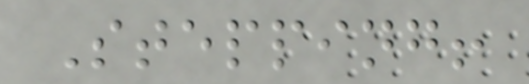Stepping!
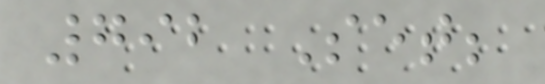792 Set;
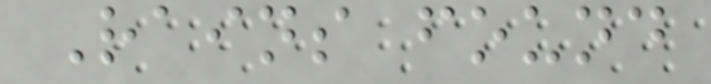Rains found
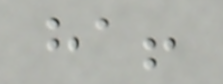ha!
